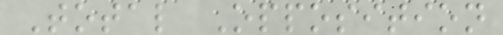Total Opposition
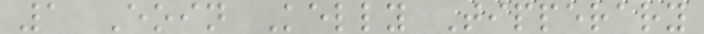1 Eoin Kelly Tipperary
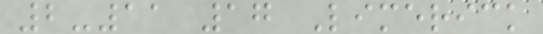2-11 17 Limerick
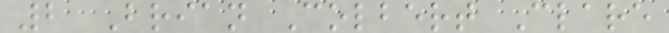2 Brian Colbert Clare
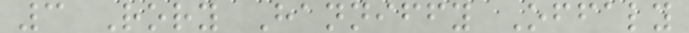3 Rory Hanniffy Offaly
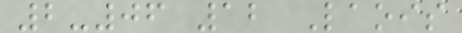2-06 12 Laois
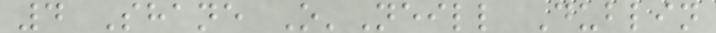4 Shane O'Neill Dublin
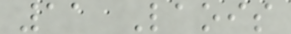11 Laois
